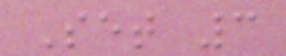Set 3
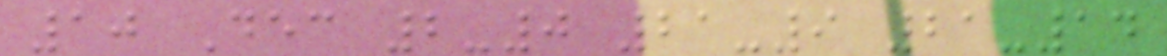10 Dec 2-0 21-9 21-14
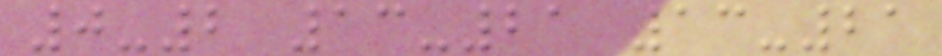0-2 13-21 13-21
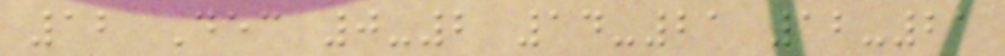12 Dec 0-2 14-21 12-21
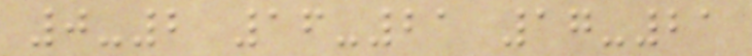0-2 16-21 17-21
